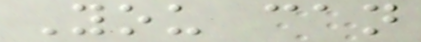You can
